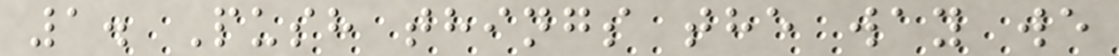1. Push things the way we
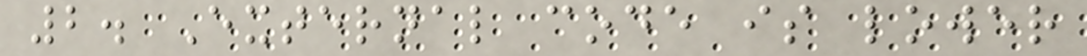2. External code is lower
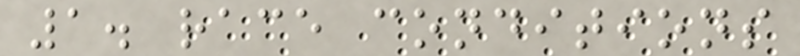1. race conditions
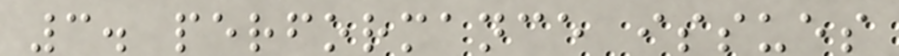3. performance issues
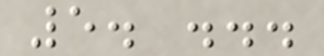5. ...
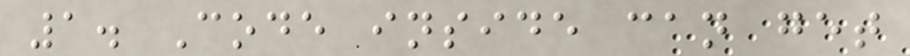1. Code inside can get
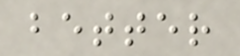better
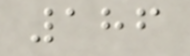186
